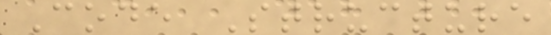Code Structure
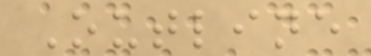Outline
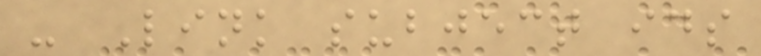- Link subject ids
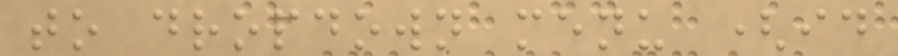to dropdown menu (id
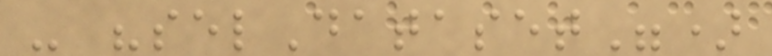- "selDataset")
